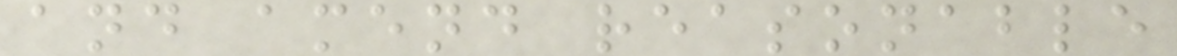and amend reasonable
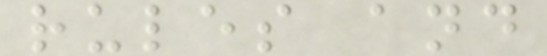rules and
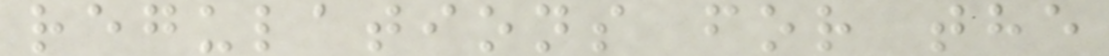regulations for the
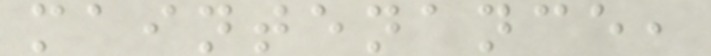maintenance,
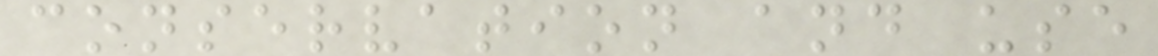conservation and use
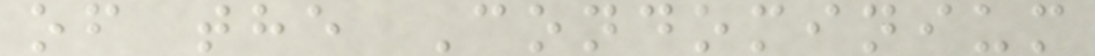of the Condominium
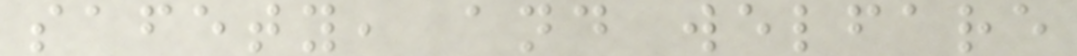safety, and welfare
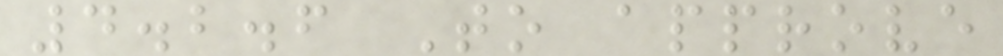4.2.6 To approve
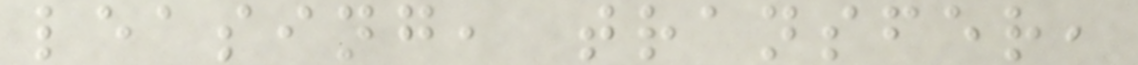leasing, transfer,
